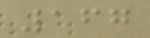167
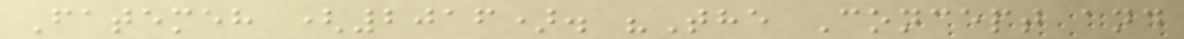Fatemeh (2016). "The Concept and
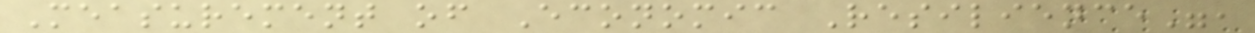Measurement of Economic Resilience",
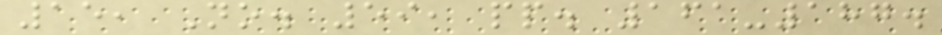15, No. 59, pp. 161-187.
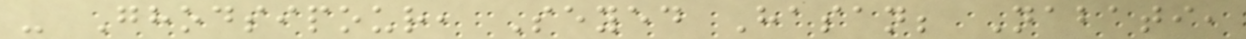- Ghodsipour, Seyed Hasan; Nabati,
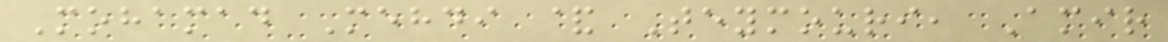Mohamad Mehdi & Teymouri, Amir
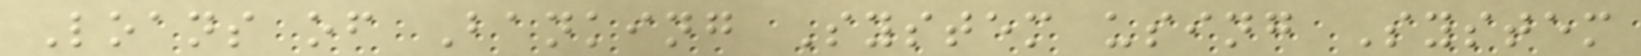Loans of Banking System using System
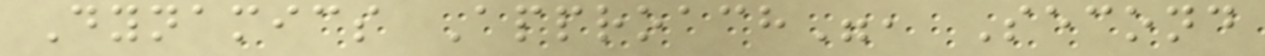Dynamics Approach", Second
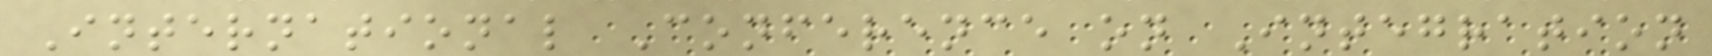International Conference on Integration
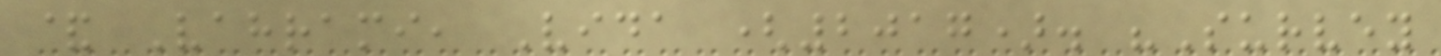& Vahrami, Vida (2017). "Survey
